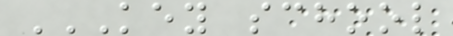KEY SCHOOL
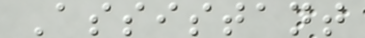Assistant
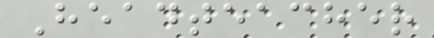Headteacher
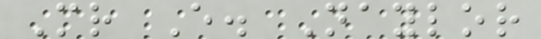Mr E. Naylor
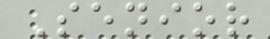Senior
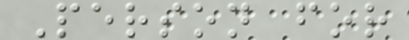Person for
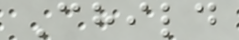Child
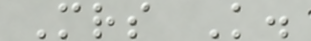Mrs K.
